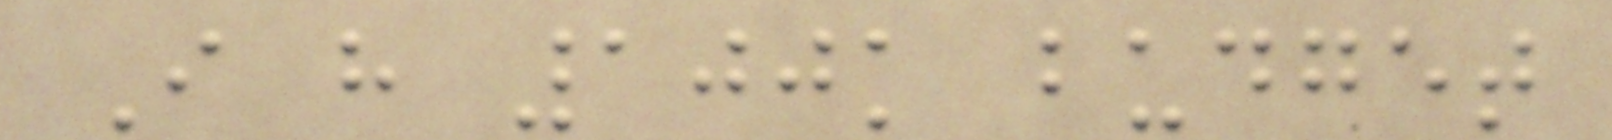I have 100k budget
